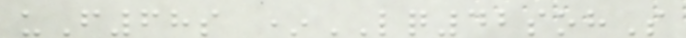uF68s *LQ42sohS
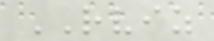RVIZ
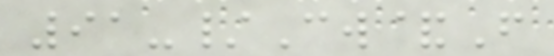91-/Cw&F
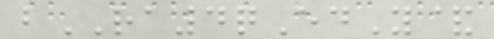bRA4qEdY&
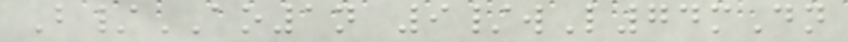B/AO1n 9/wL74mDn
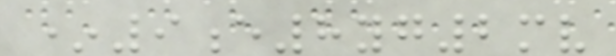*9e8yg2mv
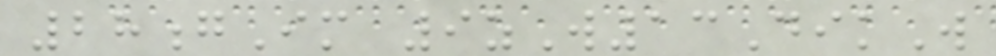28gIm 9zW13DikW
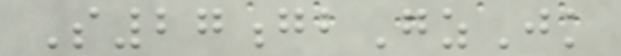S27gbGzJk
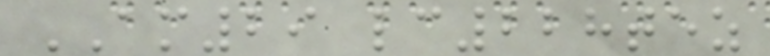AM29 lc228tez
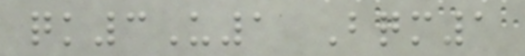qk3U1 Bqm1
